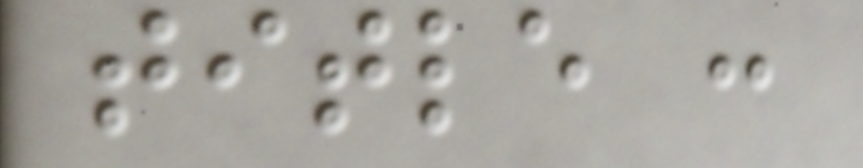title :
